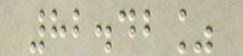82.42%
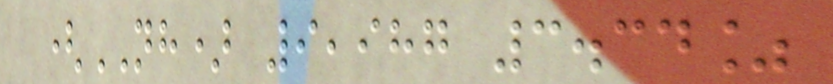(NH) 9,987 3.34%
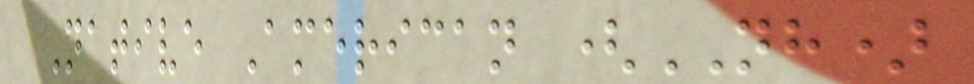Native American (NH)
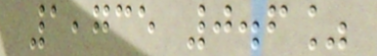1,735 0.6%
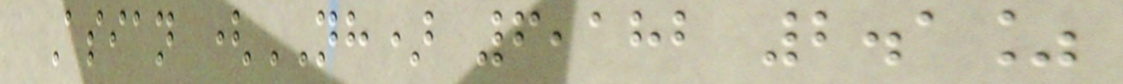Asian (NH) 6,182 2.1%
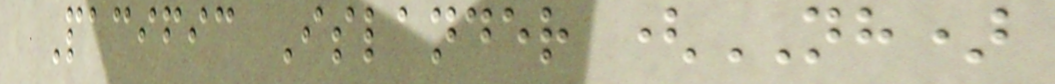Pacific Islander (NH)
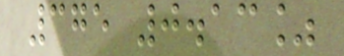375 0.13%
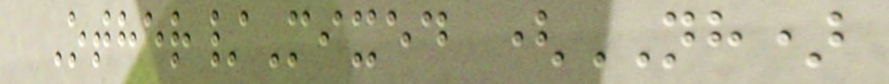Other/Mixed (NH)
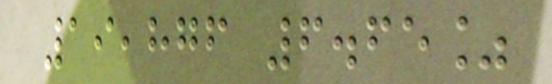19,876 6.65%
